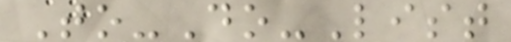To-Do-List
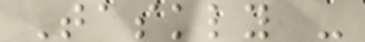Taskly -
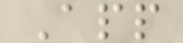App
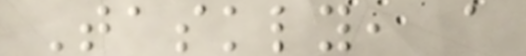Taskly, a
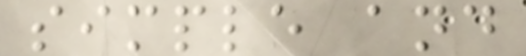simple and
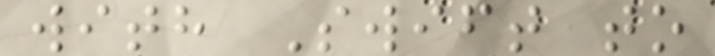with Swift to
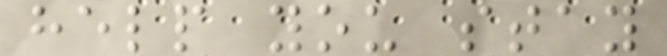help you stay
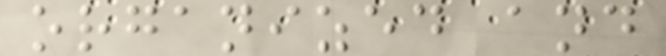organized and
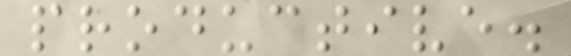productive.
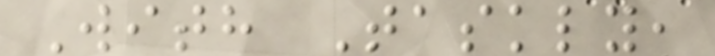With Taskly,
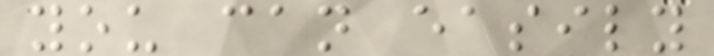you can easily
